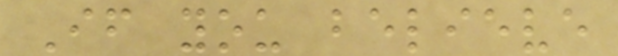If you believe
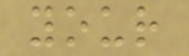your
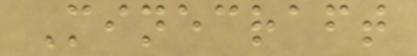Minecraft
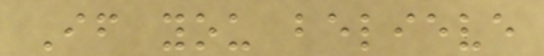If you believe
